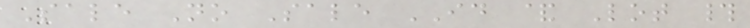Sale No Sale ID & Lot #
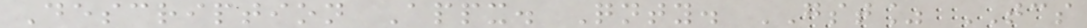Description Appx. Qnty. GST% TCS
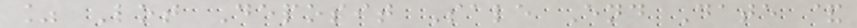% Lot Deposit Sale End Date &
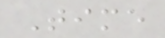Time
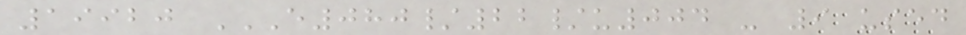19920 E080/22/U004 - 9 USED
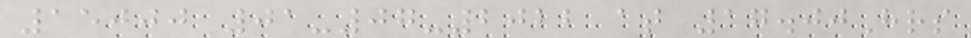15000 01-07-2022 at 17.00Hrs
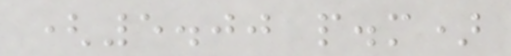(5.00 p.m)
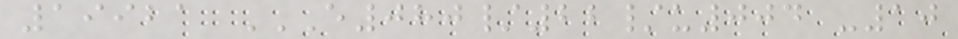19921 E080/22/U004 -10
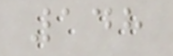148
